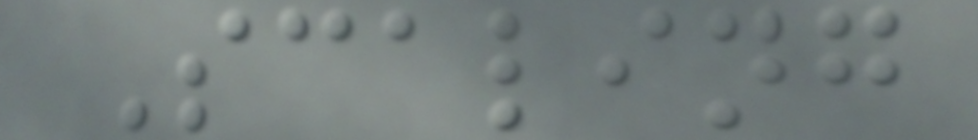Scaling
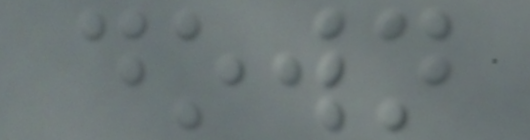down
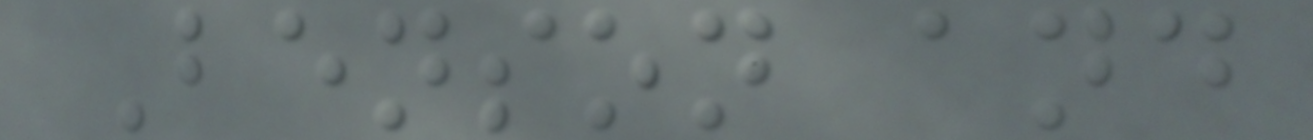Benson and
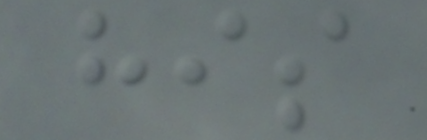his
